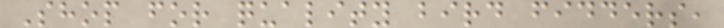Shop for quality bird fidders,
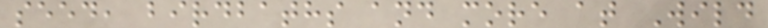seed, birdbaths and more at Wild
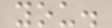you.
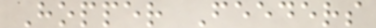Hopper Feeders
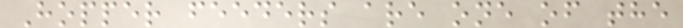Hopper feeders are one of the
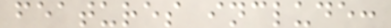features include:
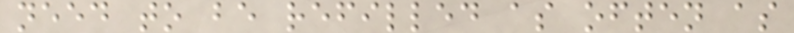need to be refilled as often as
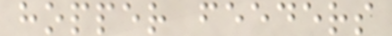hopper feeders
